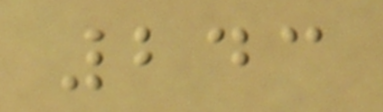243
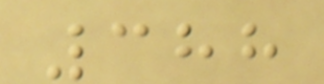388
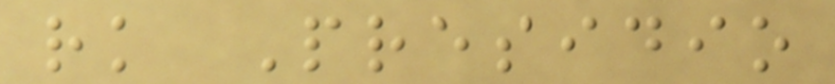rk Presidio
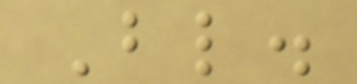Bl.
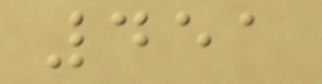451
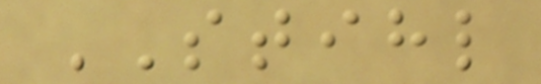STIHL
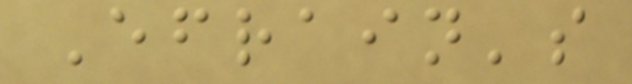Efrain's
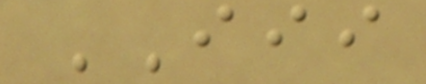III
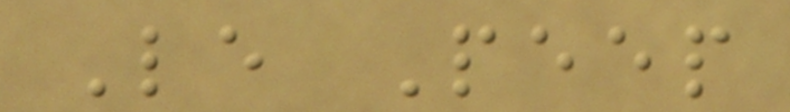Le Peep
